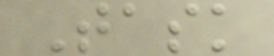Task
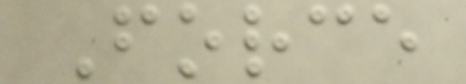Force
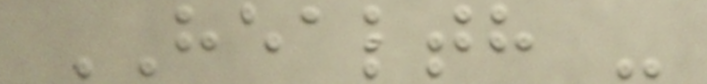HEALTH -
